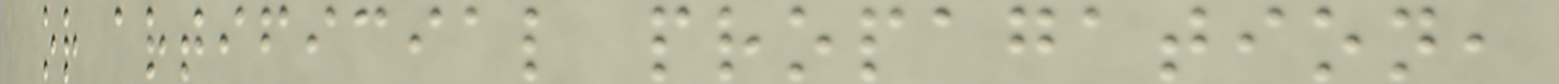or artificial propagation,
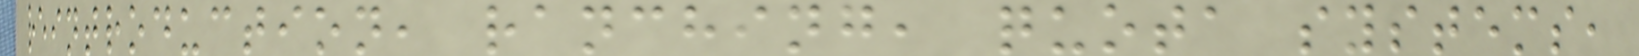reintroduction, ranching, quota systems,
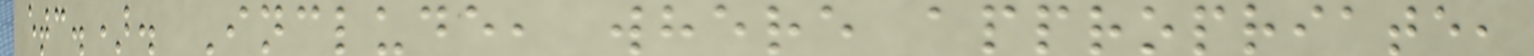etc.). Include, where appropriate,
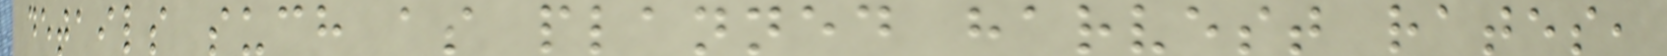details such as planned harvest rates,
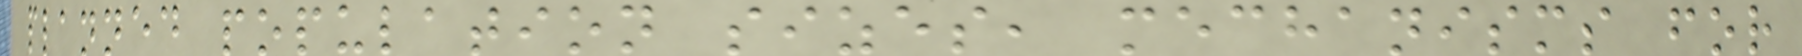planned population sizes, mechanisms for
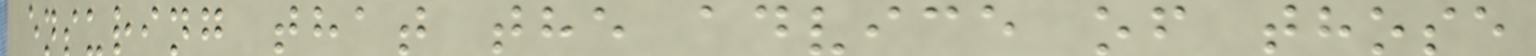ensuring that the advice of those
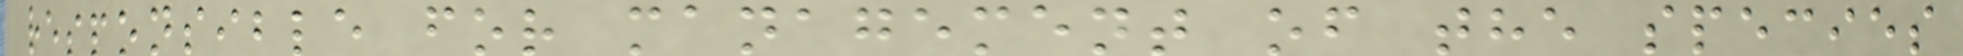responsible for management of the species
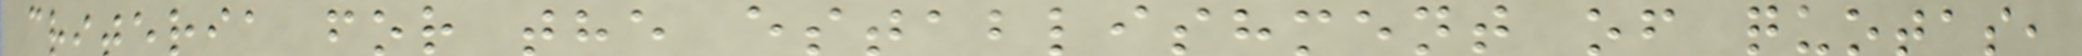criteria for the establishment of quotas,
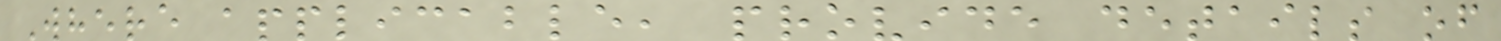Where applicable, provide details of
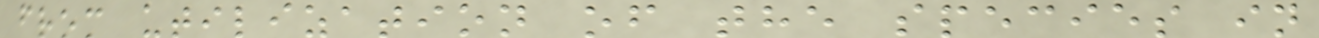from utilization of the species in
